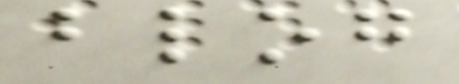blog
